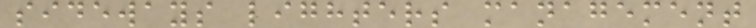sideways lighters management
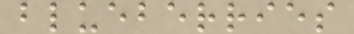blueberries
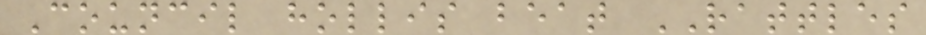Council hollis beat RATTLES
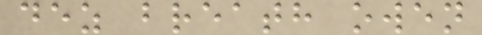dez breath owen
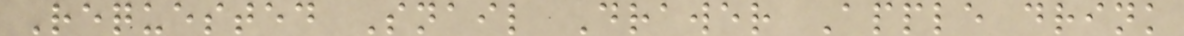Requested Snail Drawer Apple drink
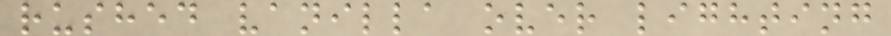rushed vanilla over lighting
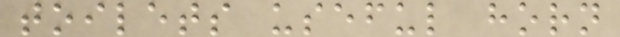toilets useful horn
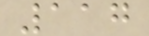117
